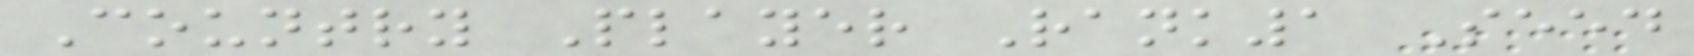Country Player Rank1 Seed
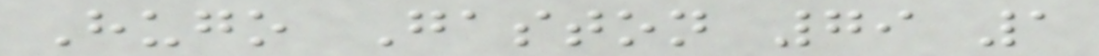Hugo Gaston 79 1
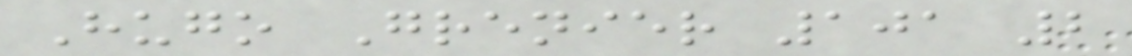Hugo Grenier 101 2
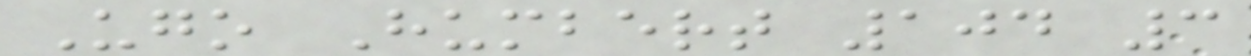Ugo Humbert 104 3
